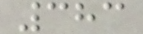383
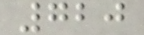720
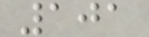101
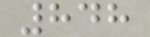848
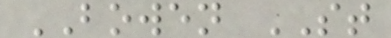BOWEN ST
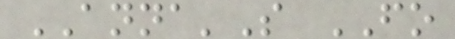ANNA'S FO
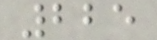225
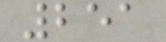251
